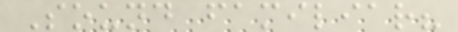Sound familiar?
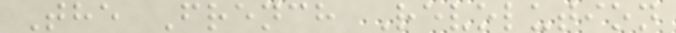The French Revolution
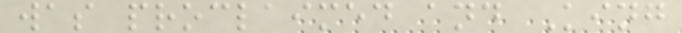was proclaimed and King
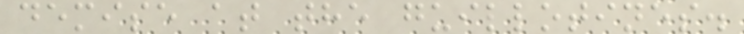demise at the guillotines.
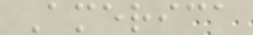America
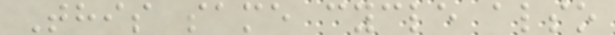This same cycle also
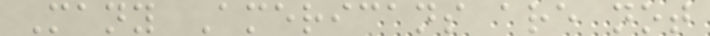Many Americans are not
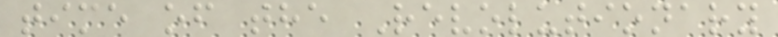time of the Revolutionary
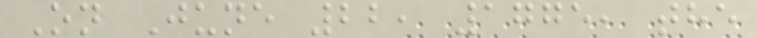On June 22, 1775, the
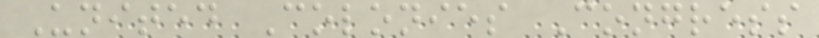United Colonies Congress
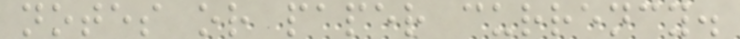notes or paper currency.
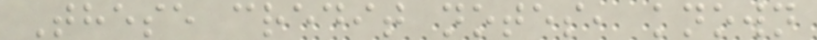These credit notes, known
